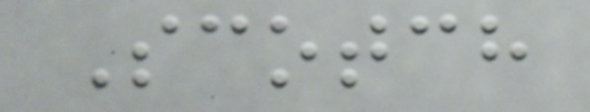Scotch
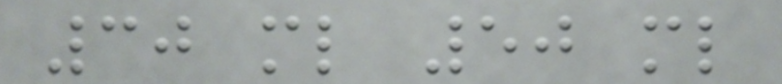30 ml 50 ml
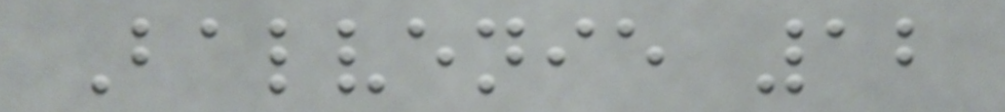Balvenie 12
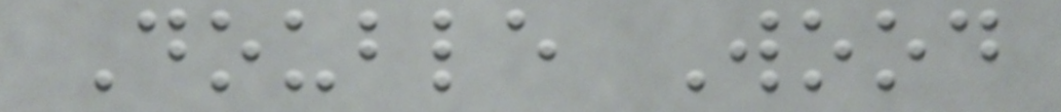Double Wood
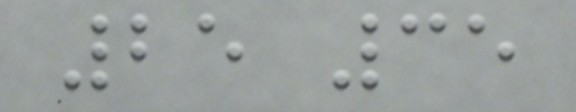25 35
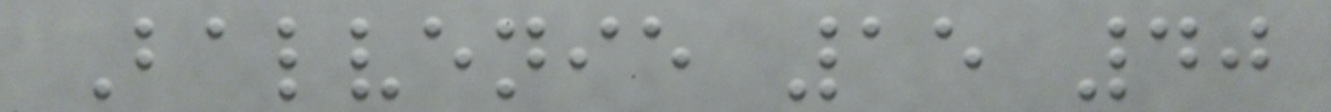Balvenie 15 40
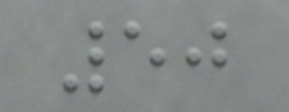50
